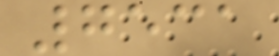7531
